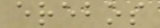erebos
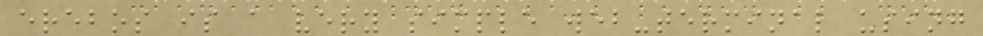erebos is a very simple web-terminal using
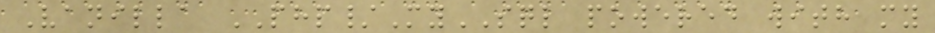Vanilla PHP/MySQL powered with my
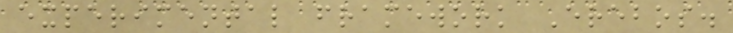experimental framework Erebos.
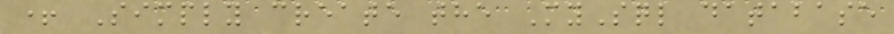+ Simply create the MySql database
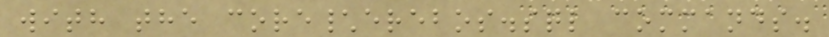with the core\erebos.sql commands.
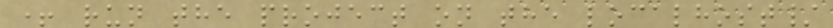+ run the project on the localhost/
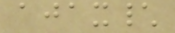ajax\
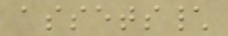assets\
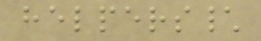helpers\
